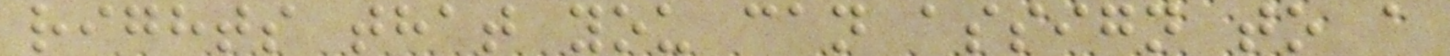rights that you can assign to a
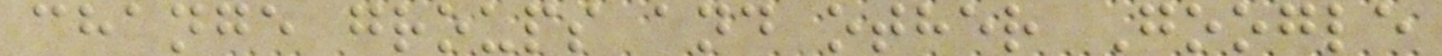change groups and other Google
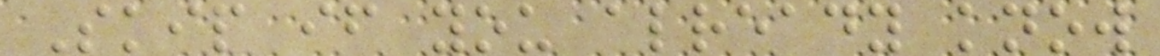Skip if you already know
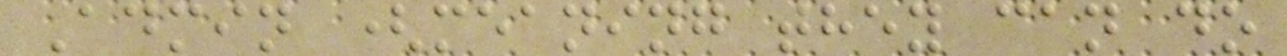Admin (meaning they can do
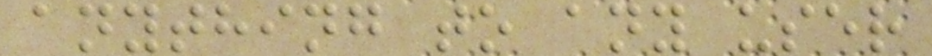anything to any user
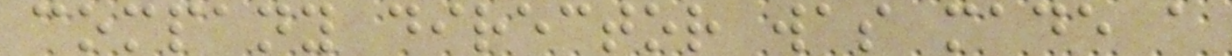company director was made a
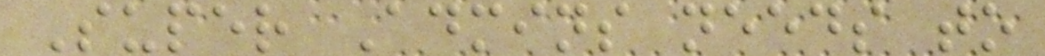Super Admins needs to
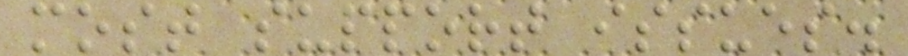most support issues.
